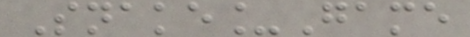Snake_Game
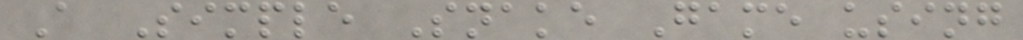A Simple Snake Game using
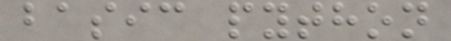basic python
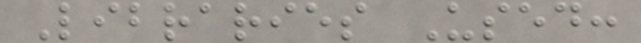Libraries Used:
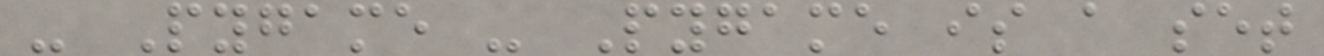- Pygame - Pygame is a set
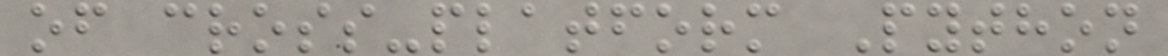of cross-platform Python
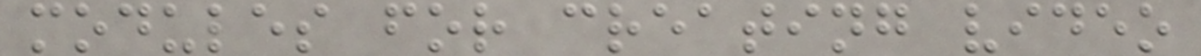modules for creating video
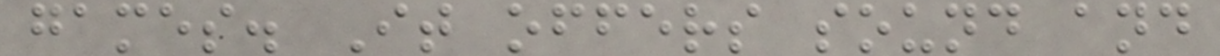games. It offers sound and
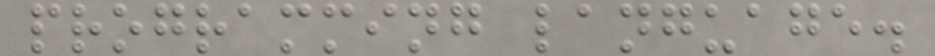programming language.
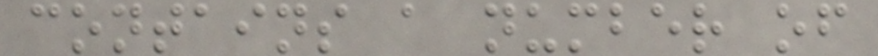contains a number of
